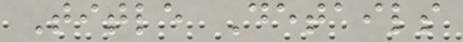Title Details
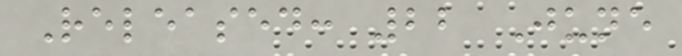Released: 22 June
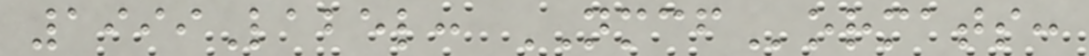1999Label: NMCFormats:
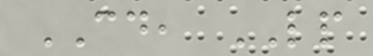CD, LP
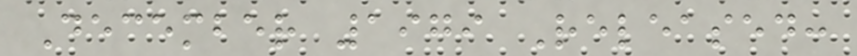December 1979 Released:
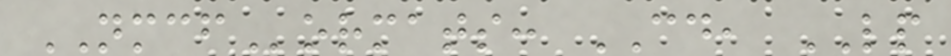NMCFormats: CD, LP
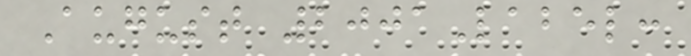August 2001Label:
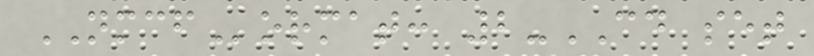NMCFormat: 2-CD set
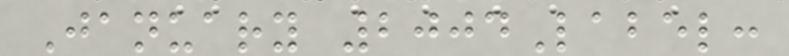January 2004Label:
